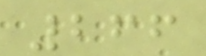266
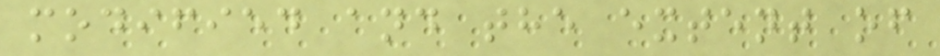modified and the extent of
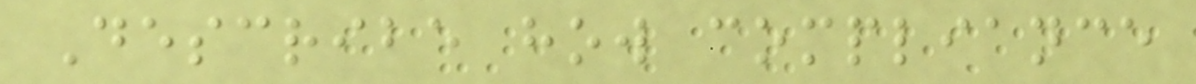Describe how compliance
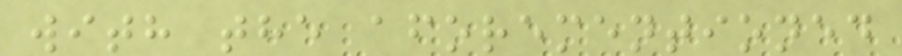with the aforementioned
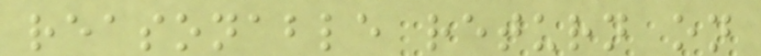reasonable return on
